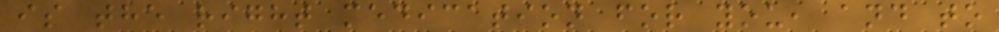is the right medication for you, and to
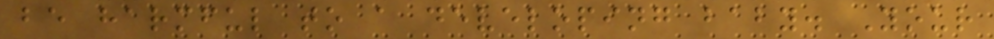be harmful to a developing baby. Your
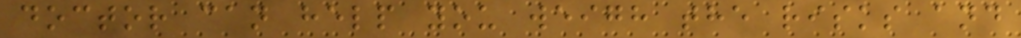doctor can help you weigh the risks and
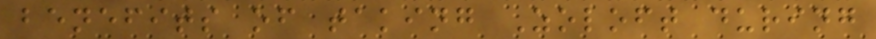benefits of taking Zoloft during
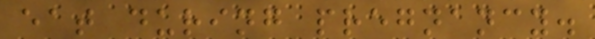eat during pregnancy.
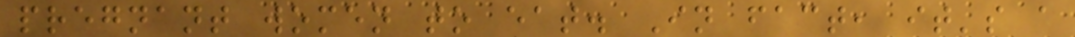pregnant women to eat. In fact, it's a
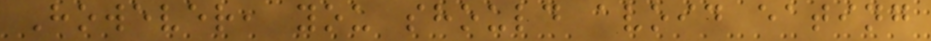However, you should avoid eating
